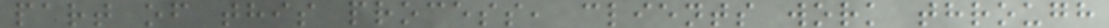part of this process, clients work through
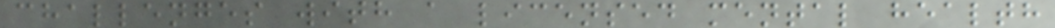challenges with a licensed mental health
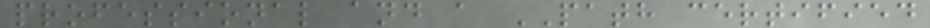professional and a PATH certified
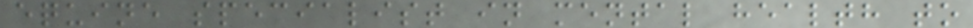equine specialist in mental health to
